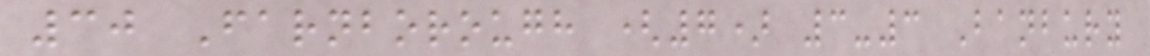30 Farnborough (7) 3-3 Banbury
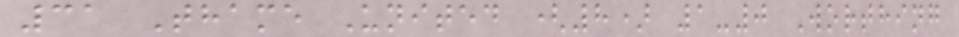31 Thame United (8) 1-0 Worthing
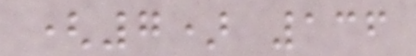(7) 136
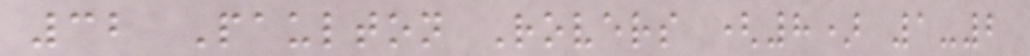32 Paulton Rovers (8) 1-2
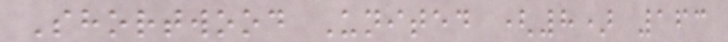Shortwood United (8) 163
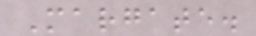Margate.
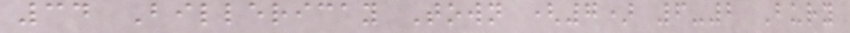34 Billericay Town (7) 6-2 Bury
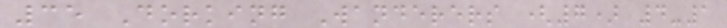35 Dorking Wanderers (7) 4-1
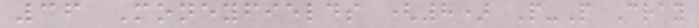36 Moneyfields (8) P-P Cray
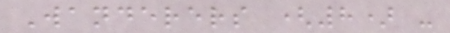Wanderers (8) -
